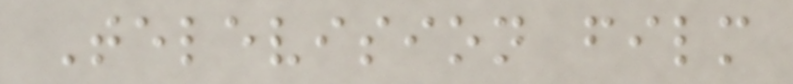Television film
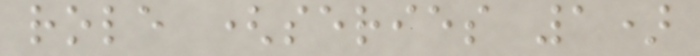role (series 1)
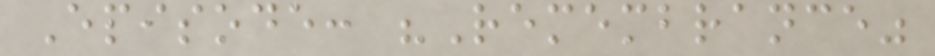Episode: "Remembrance"
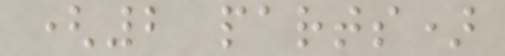(2 parts)
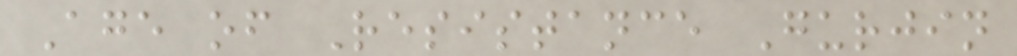Age of Resistance Gurjin
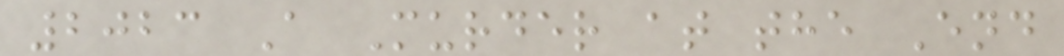2023 A Murder at the End
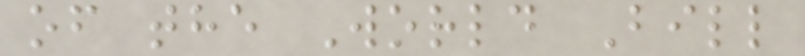of the World Bill
